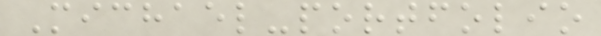Michael-portfolio
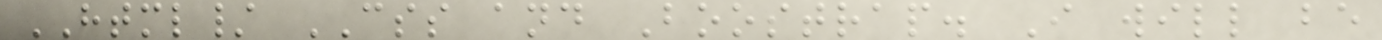HTML/ CSS and Boostrap. I will be
